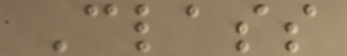Class
